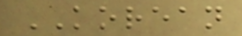KOREAN
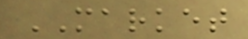MARKET
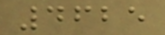4625
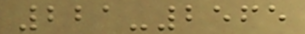221-2565
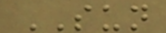SUN
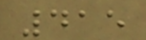415
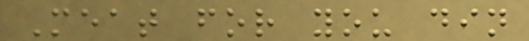Meat for you din
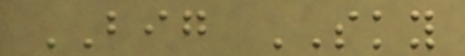BIG SKY
